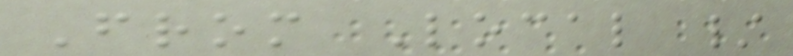From Local /
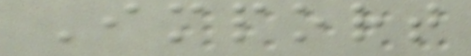Import
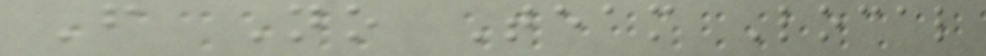F No Team Local
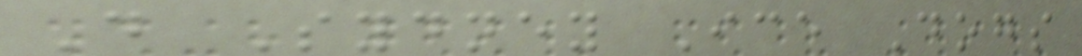D Sydney Ice Dogs
